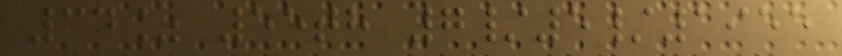34% 55th 7/5/1955
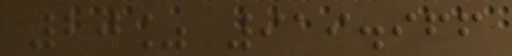20% 919.966
